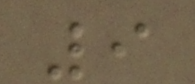9
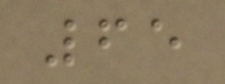65
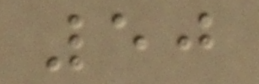50
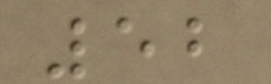52
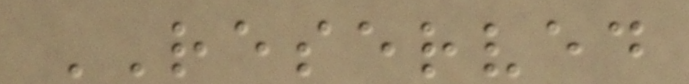RESERVED
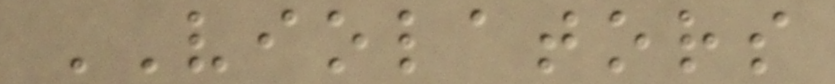VIOLATORS
